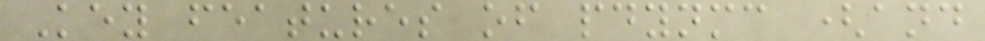Key features of pdynmc (and
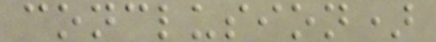conclusion)
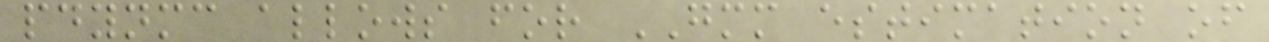pdynmc allows for GMM estimation of
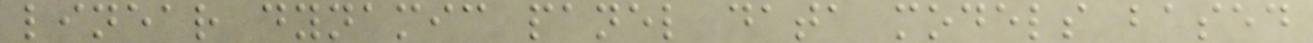linear dynamic panel data models based
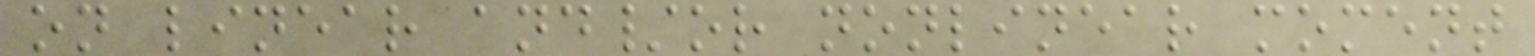on linear and/or nonlinear moment
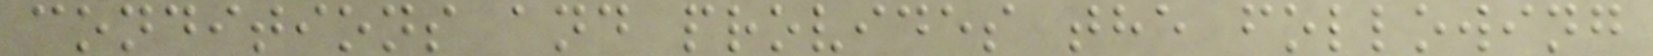conditions and provides the following
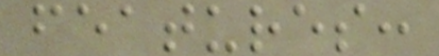features:
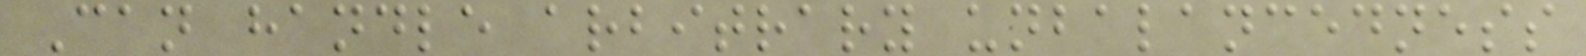Can handle arbitrary unbalancedness
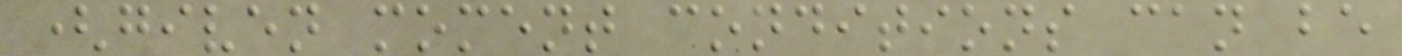(given moment conditions can be
